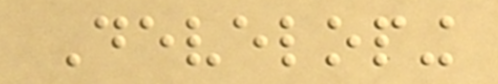Developing
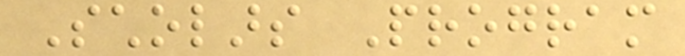Scholars Program
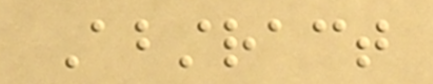Abstract
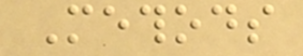Methods
